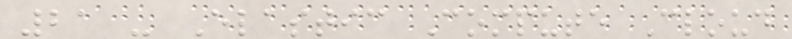21 - Elastic Compute Cloud
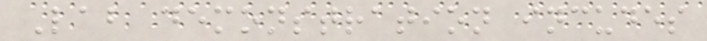Lab demonstration incudes
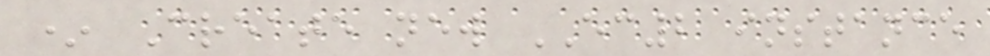* Create new EC2 instance
